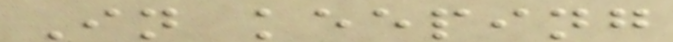In keeping
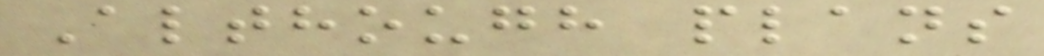Although plans
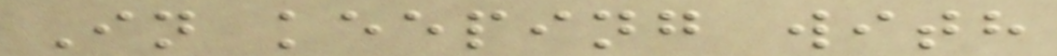In keeping with
